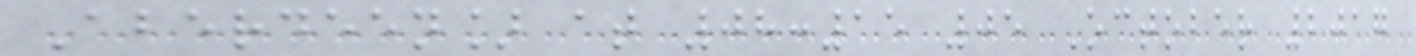Aberdeen] at 08:15 05 October 2017
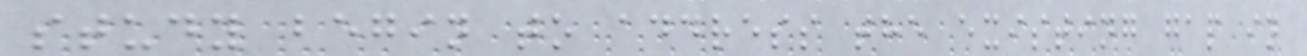study begin to address the existing gap in
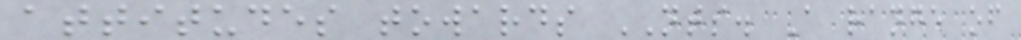attitudes towards NTS. A range of
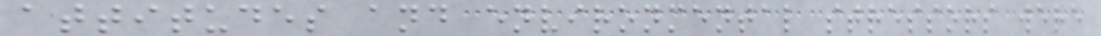attitudes and environmental stressors were
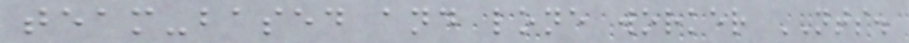team-based and lone worker NTS.
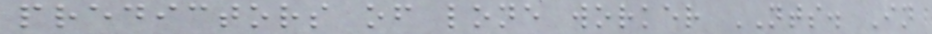predictors of lone worker NTS. In
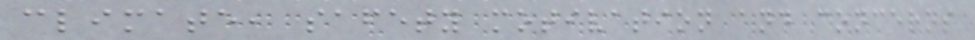climate, safety motivation and concerns
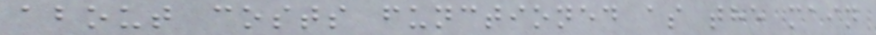about costs functioned as the main
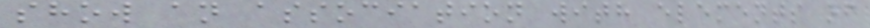show an association with elements of
